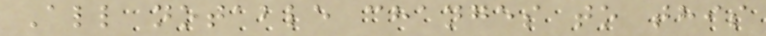All notable changes to this
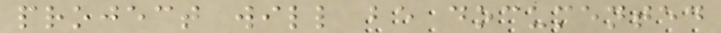project will be documented
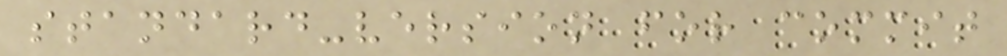standard-version for commit
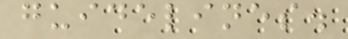guidelines.
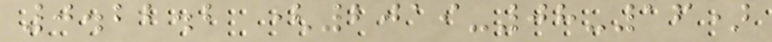0.22.2 (2019-08-16)
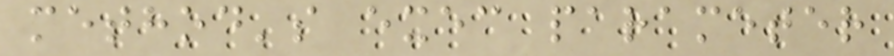method's exec parameter
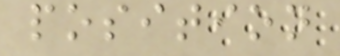position
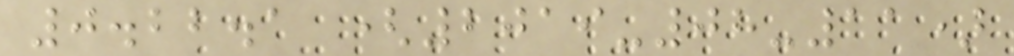0.22.1 (2019-08-11)
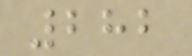282
